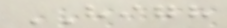HIGH
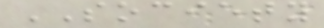SOCIETY
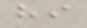hi
